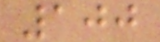100
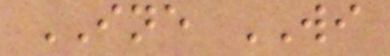INE WI
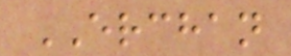ERCHAN
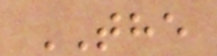THE
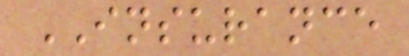INSURANCE
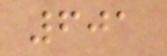601
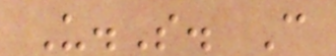U.S. C
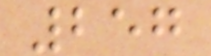257
